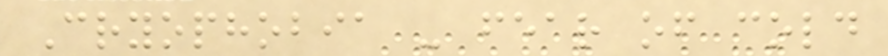Cryophobia - fear of cold
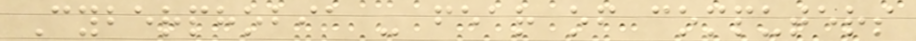Cyberphobia - fear of computers
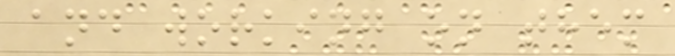and working on them
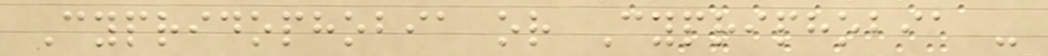Cypridophobia or Cypriphobia -
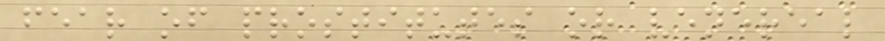fear of prostitutes or venereal
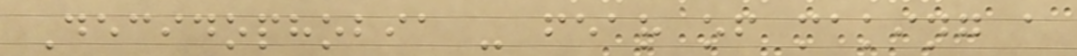Decidophobia - fear of making a
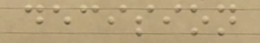decision
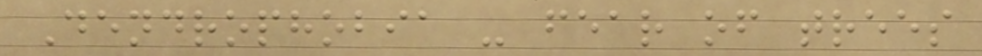Dendrophobia - fear of trees
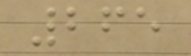265
